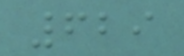629
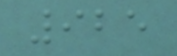925
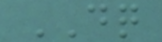DQ
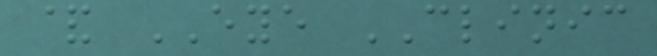& EYE CLINIC
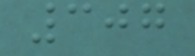307
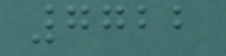7722
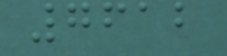7612
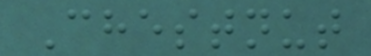Chestnut
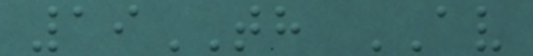19TH AV
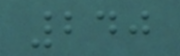240
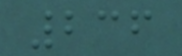236
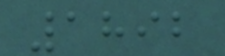1892
